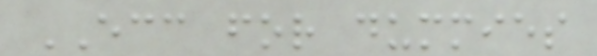ECC for dummies
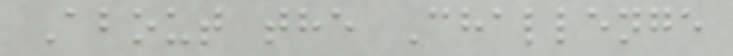About the Challenge
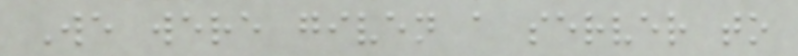We were given a server to
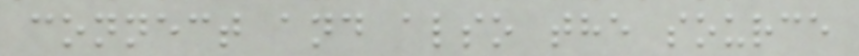connect and also the source
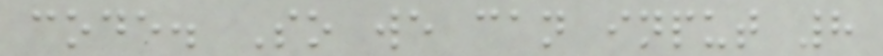code. So we can input 8
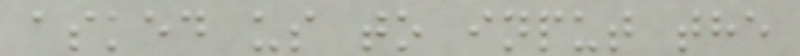asked us to input the
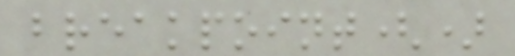breakpoint()
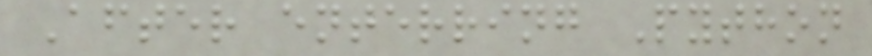After enterring Python
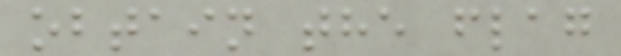obtain the flag
